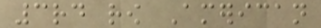3rd row American
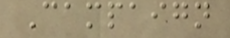Campaign
